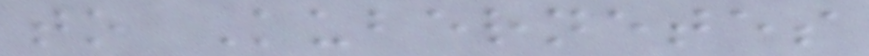to Kubernetes
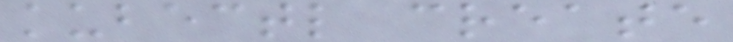kubectl create
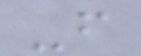-f
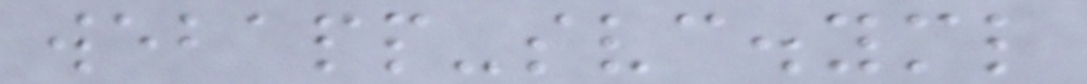webapp-svc.yml
